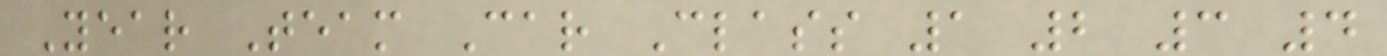Year Team Car Class 1 2 3 4
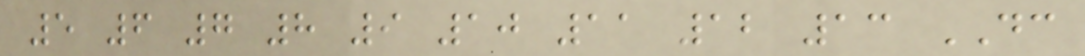5 6 7 8 9 10 11 12 13 DC
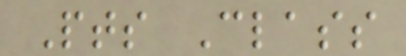Pts Class
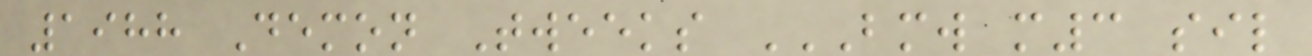1988 Demon Tweeks BMW M3 SIL
